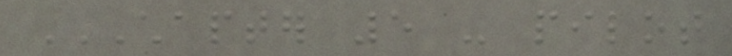CHAPTER 5 - PILOT
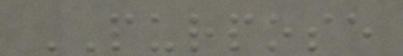PURPOSE
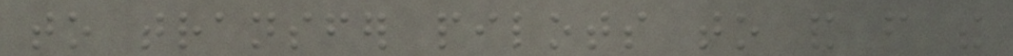to transfer pilots to and from the
